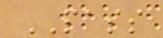PASS
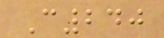C240
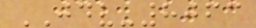JDV-8063
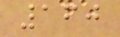160
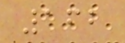162
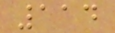114
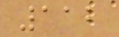112
